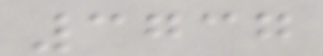3737
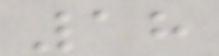18
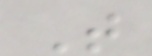T
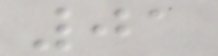01
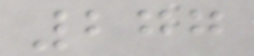277
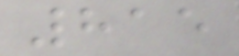815
